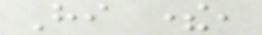Hi there,
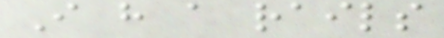I have a rails
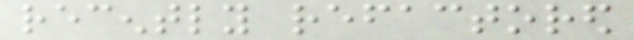recently refactored
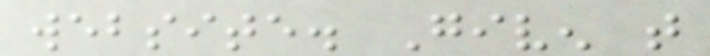website. Given that
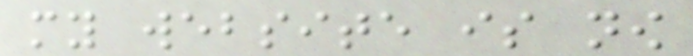my website is now
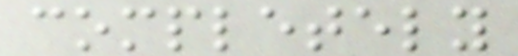completely
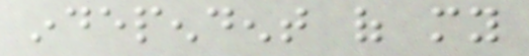independent of my
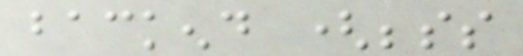backend (besides
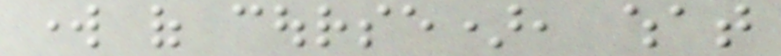work of course), what
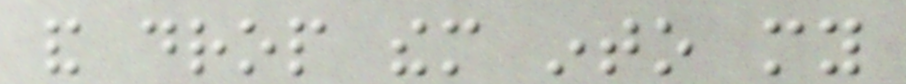and drop them into my
